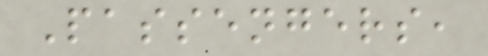Passengers,
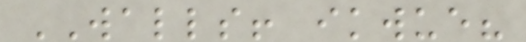WALLS! ikwue?
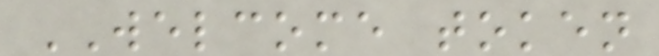WELCOME token
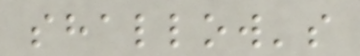shallow's
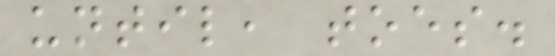until, toes.
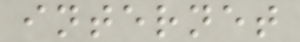internet
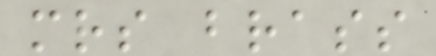mrs brass
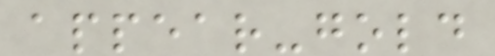appear-gold
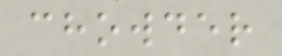chowder
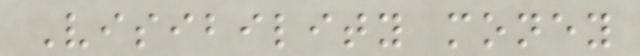Visibility money
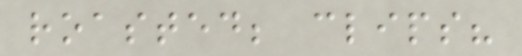roasted; clips?
